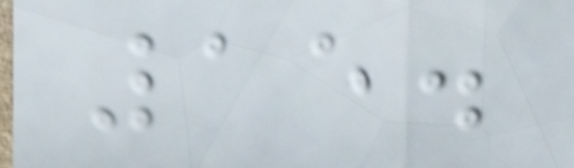15.
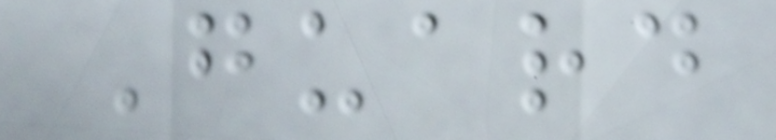Guard
